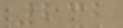232
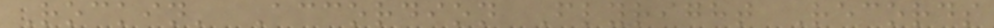Rockin' Accordion Flyright Records
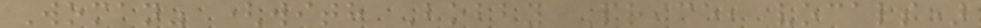Woman" (with Bobby Price, vocals)
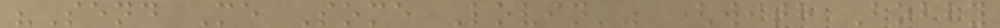"Send Me Some Lovin'" (with Bobby
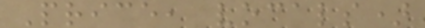Price, vocals)
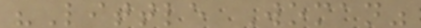"Little Woman"
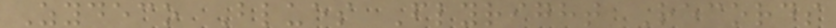Zydeco Blues Flyright Records
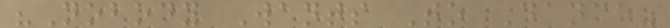"Nobody Wants To Dance"
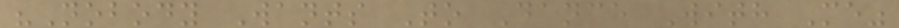"Nobody Wants To Dance With Me"
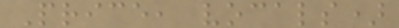Price, vocals)
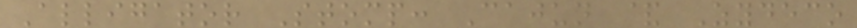Alligator Stomp: Cajun & Zydeco
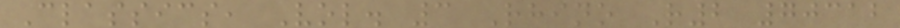Classics, Vol. 3 Rhino R2 70312
